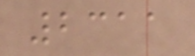2311
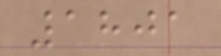1801
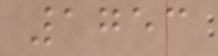1753
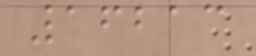16213
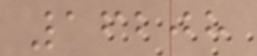16208
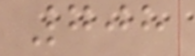708
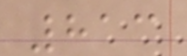813
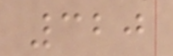320
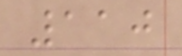110
